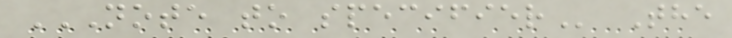NOTE TO SPECIFIER The
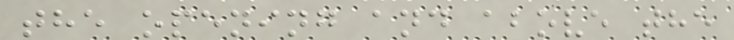the opening and above the
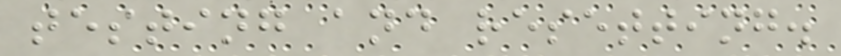testing and resetting.
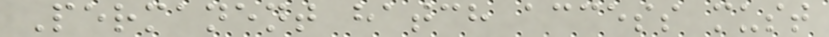Permanent hatch access must
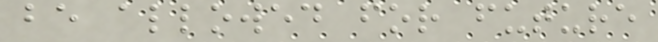be allowed for future
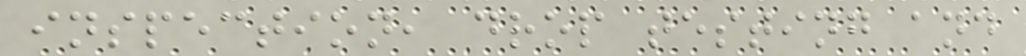inspection, drop testing and
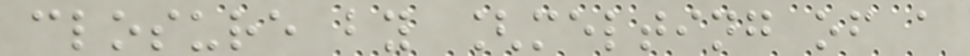closure by [melting of a
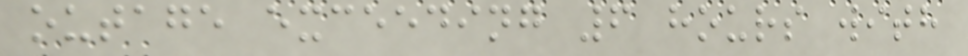outage exceeding 6 hours with
